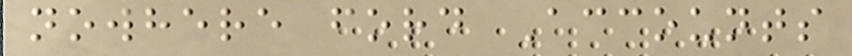nowhere ford Accounts
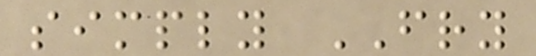simply FRY
